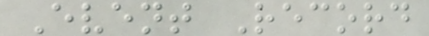Event Record
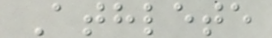Athlete
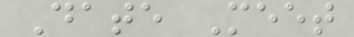Date Meet
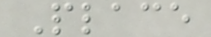Place
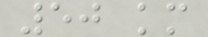50 km
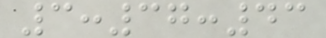3:37:43
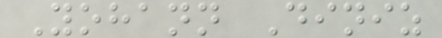Yohann Diniz
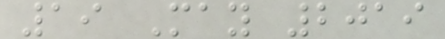19 May 2019
